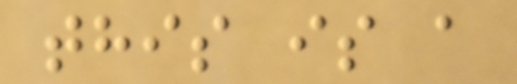this is a
